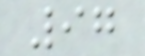97
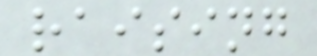raising
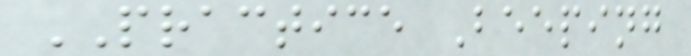PRACTICE Beeping
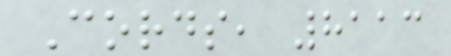Cords, 8113
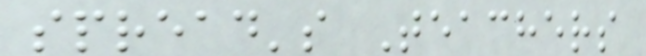spread's Teachers
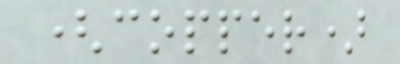(copper)
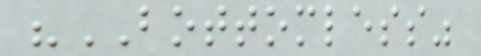"BOTTOMLESS"
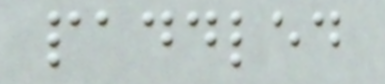paddled
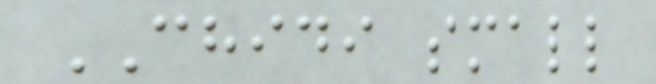CHIDI small
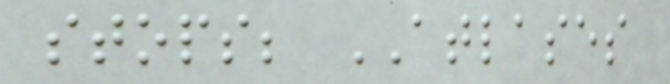stops; ATLASES
